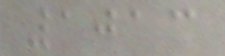1013
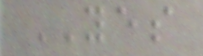YES
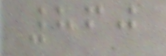860
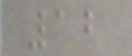12
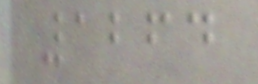1264
